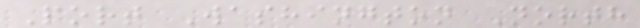Port Washington North
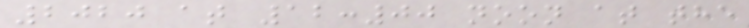2020 at 12:00 noon at the
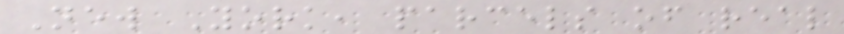New York, parcels of real
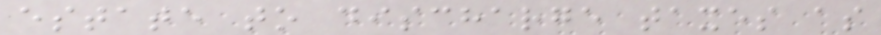estate to discharge taxes as
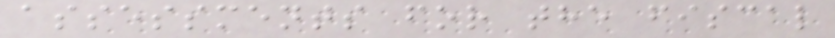assessments for the fiscal
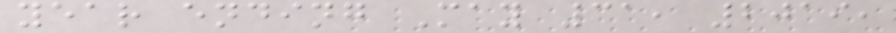year ending May 31, 2019,
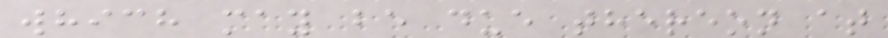which may be due thereon at
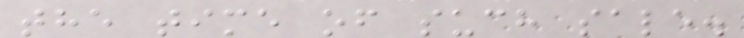the time of such sale.
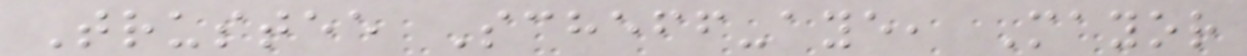Trustee Scheff-aye, Mayor
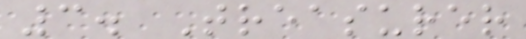3. Treasurer
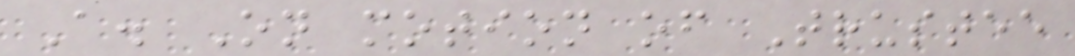A. On motion of Trustee
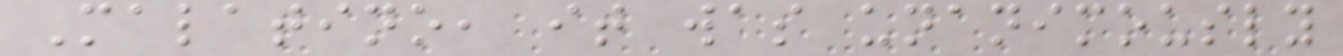Malatino, it was unanimously
